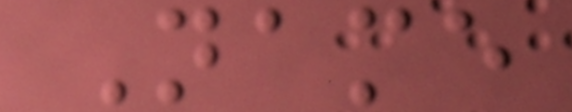Name
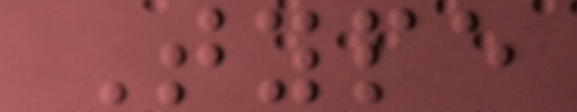Type
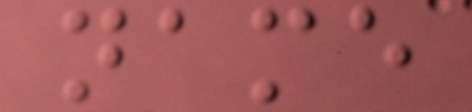name
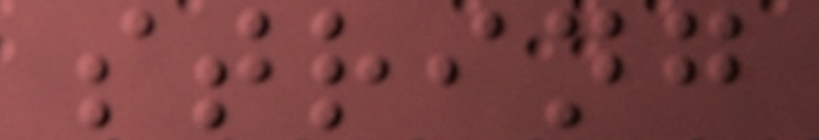string
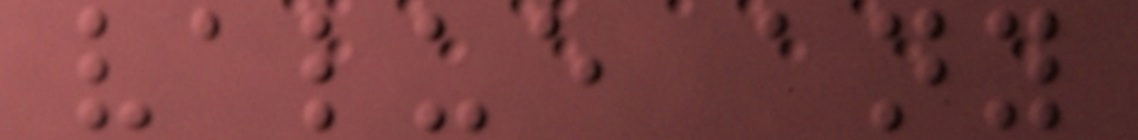value any
